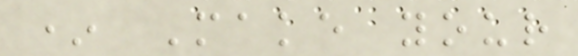* Make your
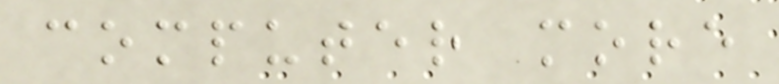computer more
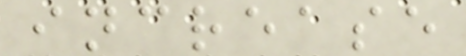increase
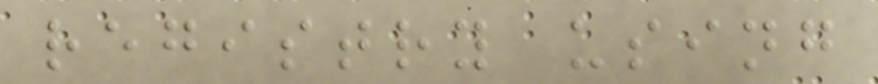registry using
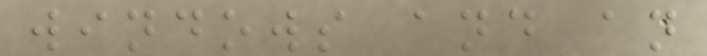windows and an
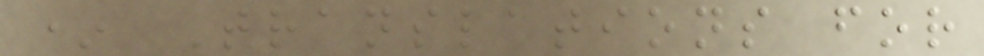* Translations for
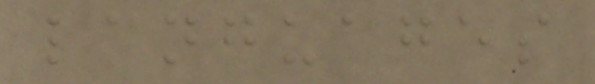languages
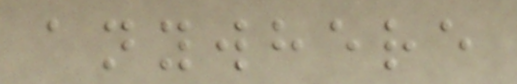anywhere
